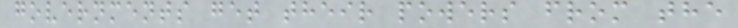governments get their powers from the
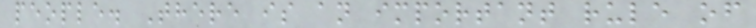people. There is an important rule of
